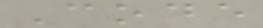Code
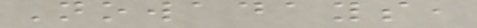Nowadays,
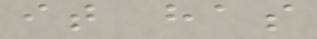it has
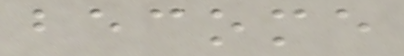become
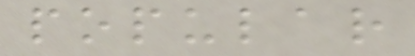popular
